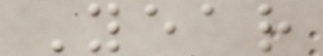Year
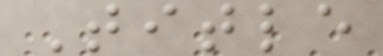Title
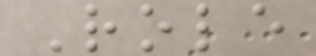Role
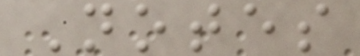Notes
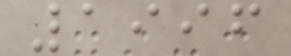1996
